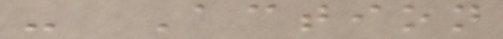- Action
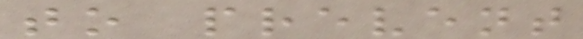to prevent
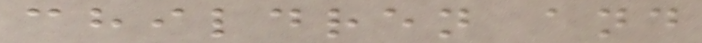children and
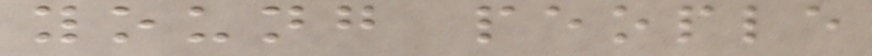young people
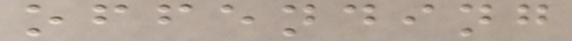offending
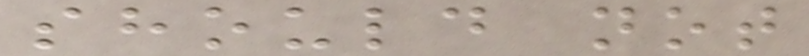should not
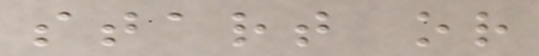start or
